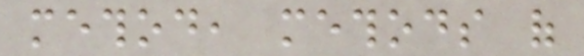method, methods of
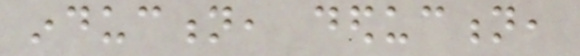induction, deduction,
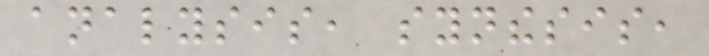analysis, synthesis,
